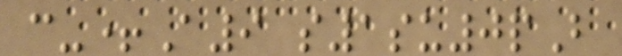c-+A9 s1su0pB
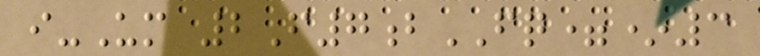i-Um 2F7bFQ=*3
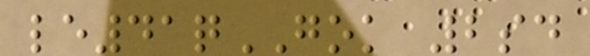le41qGOK 2sd
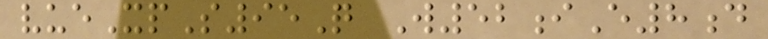vueXpS95Q W52iE8d
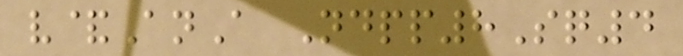v&AnA Ndpp8Sq4
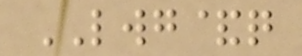LWG&q
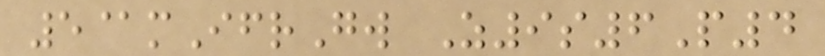5@mIfrGw Z9s6P4
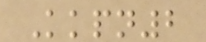Kkpn2
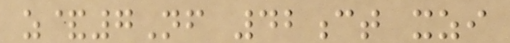z&7Nf 42ct xzi
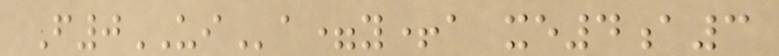F0UIa=y+a xe4a3
